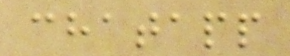chatapp
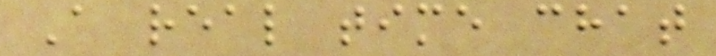A real time chat
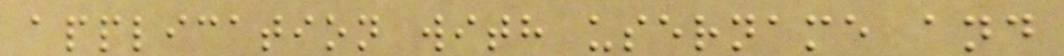application with username and
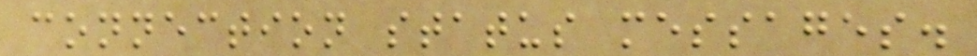connection status messages.
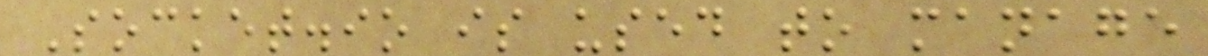Socket.io is used to manage
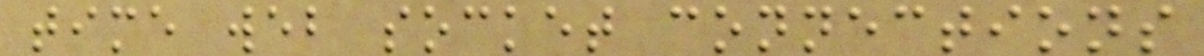time web socket connections
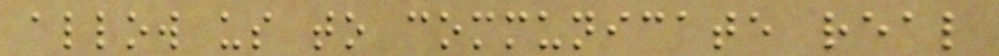allow us to communicate real
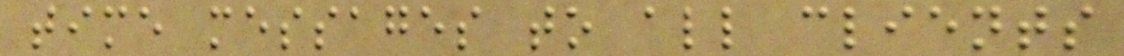time messages to all clients
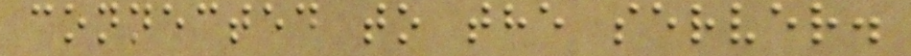connected to the server.
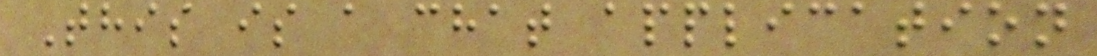This is a chat application
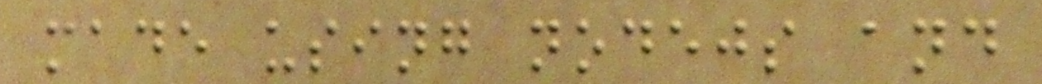made using nodejs and
